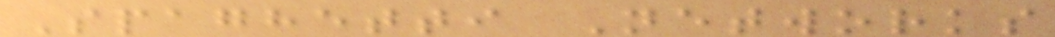Spaghetti Networks
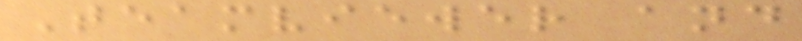Teamviewer and
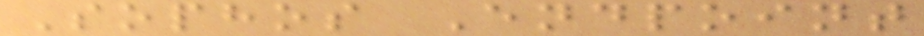Sophos Endpoint
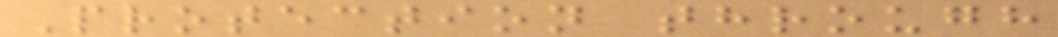Protection through
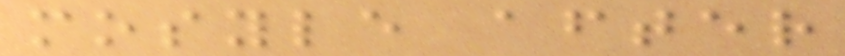mosyle after
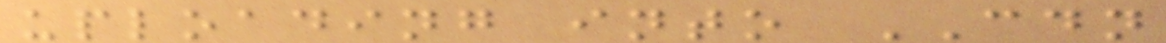uploading into CDN
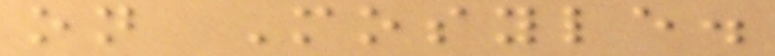on Mosyle.
